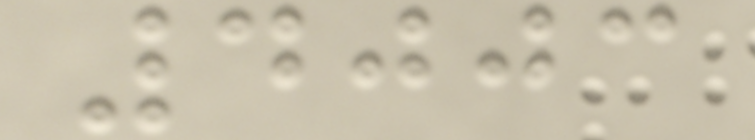4003
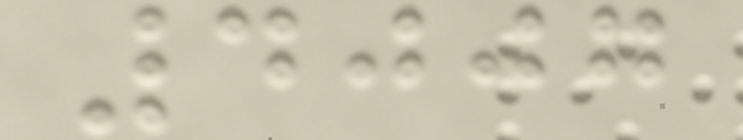4007
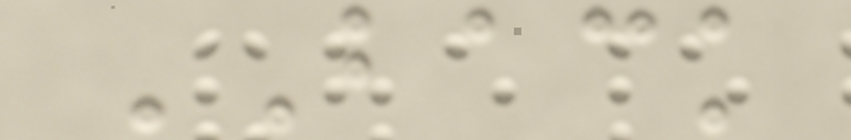BACK
